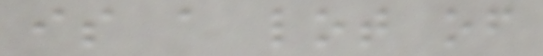is a lot of
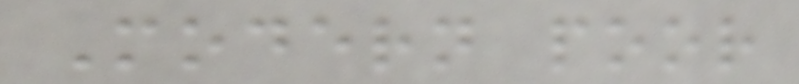Modern poor
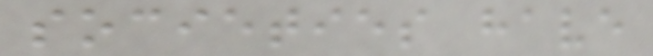societies have
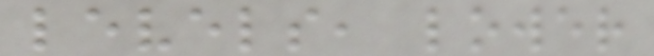levels, lower
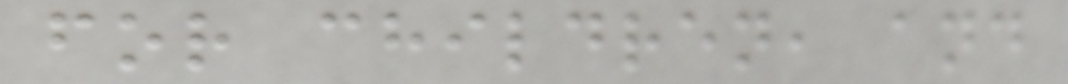for children, and
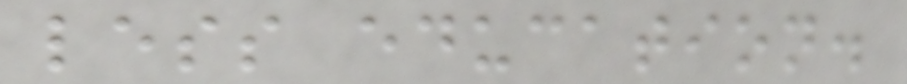less education.
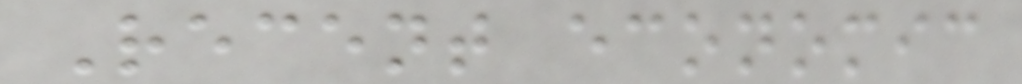Recent economic
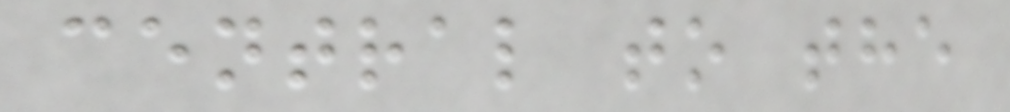central to the
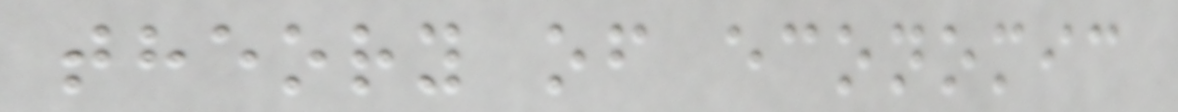theory of economic
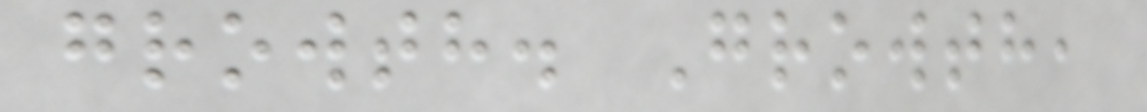growth. Growth,
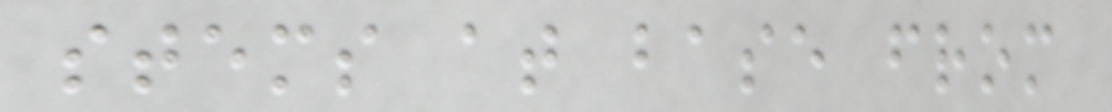stems at base from
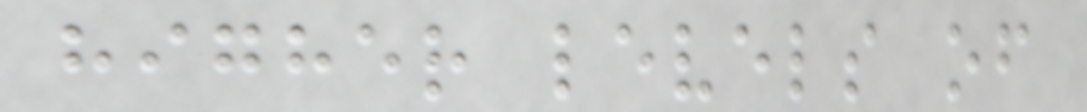higher levels of
